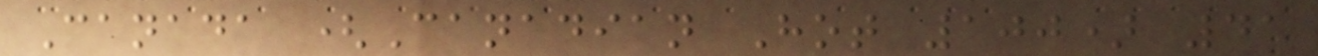Canada (Canadian Hot 100) 41
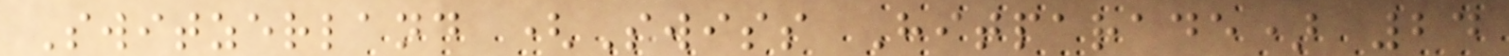Switzerland (Swiss Hitparade) 24
